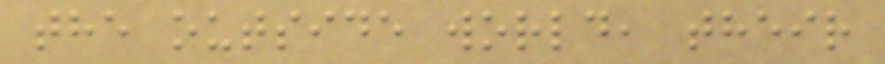the outside world, their
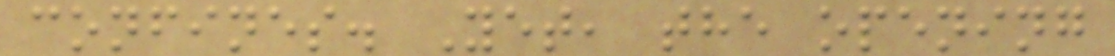confines. Yet, the opening
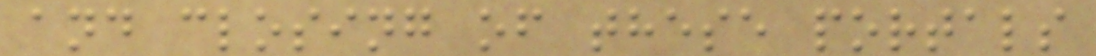and closing of these portals
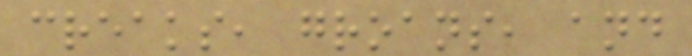creaks, groans, and
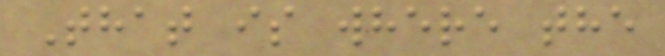That is where the
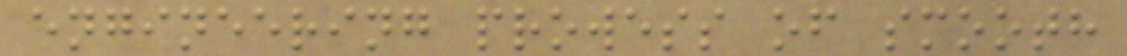engineering prowess of smooth
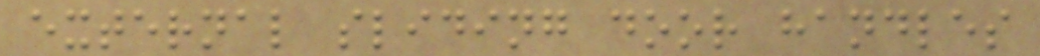external sliding door handles
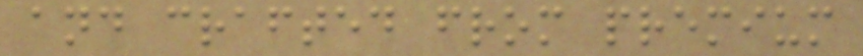and crafted from premium
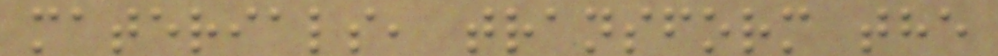materials, transform the
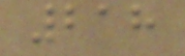218
